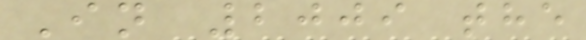In 2009 the
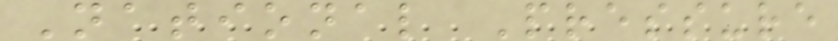National Pressure
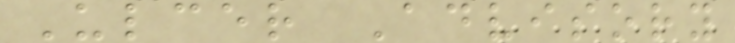Ulcer Advisory
